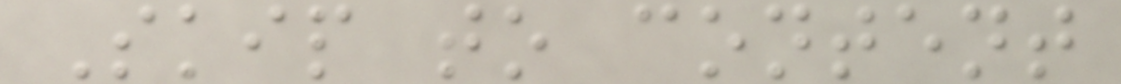Skip to content
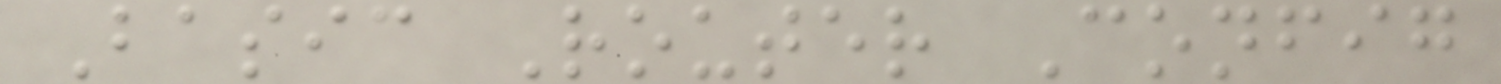Basic Router Config
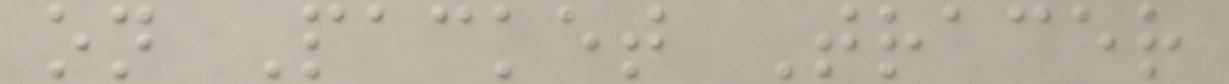on Packet Tracer
